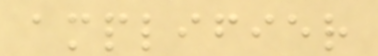amplifier
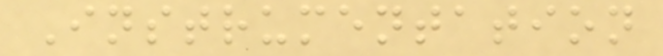Instrumentation
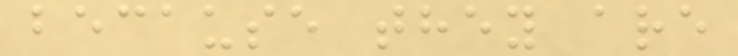because they are
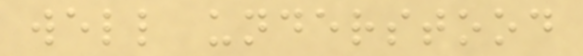well understood
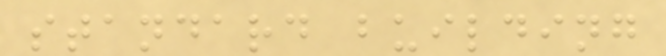standard building
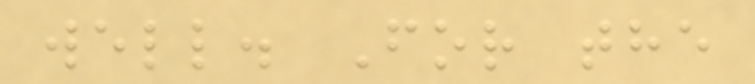well. For the
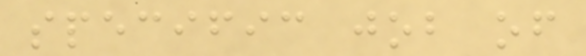specific job of
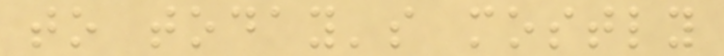to today's mostly
